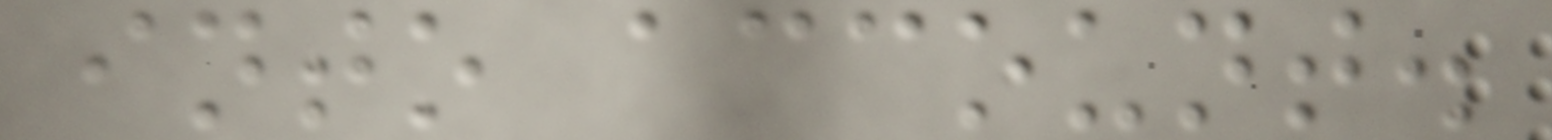into account.
